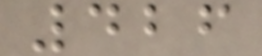426
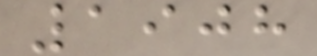1908
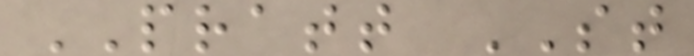PRATT ST
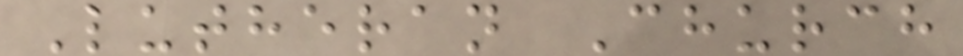Lutheran Church
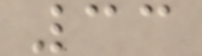33
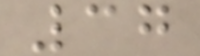37
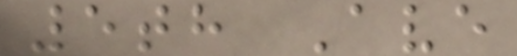5th Ave
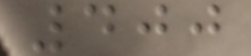400
